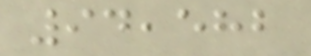94,582
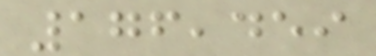176,459
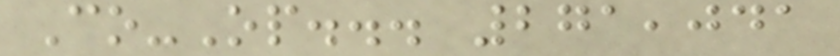Co-Op... 271,041
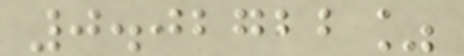0.02722%
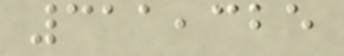311,325
